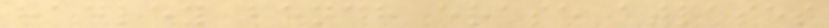hadley bench erase atlases
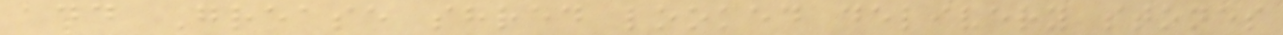add Grease shred looked delivery stones
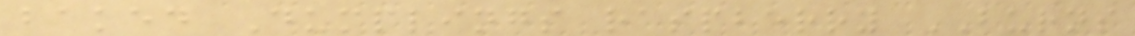baked Dumplings raspberry BURNS
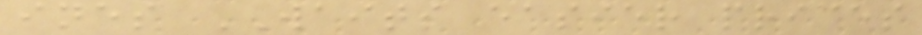ines WAITS easier prices
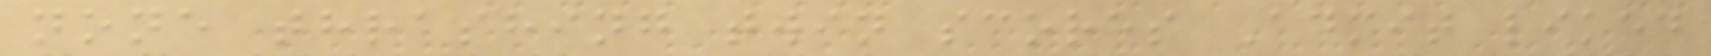none thrashing twin scores Admit liked
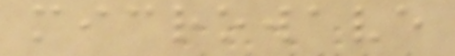microwave
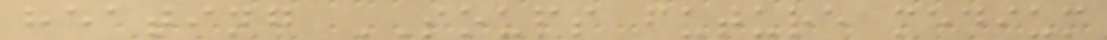heating SOUPS future medium
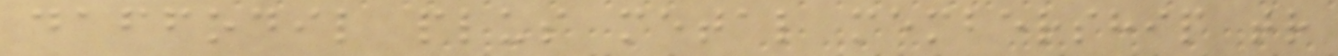daffodil plus metal membership tr
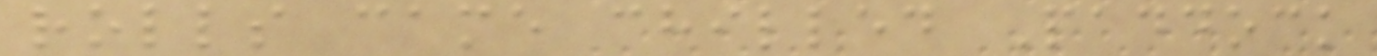rolls came chilled Paddock
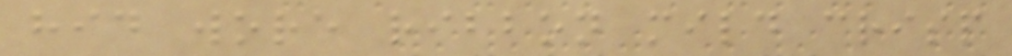hid wore ribbon mild crisp
